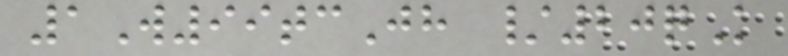1W99tcJh /20qK
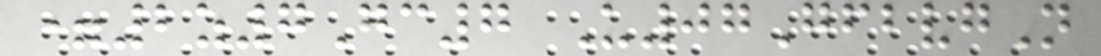=2z7Gc7 U07GfbvgN
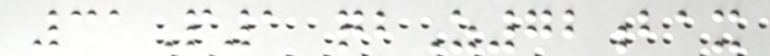31P1 qbZ72bax
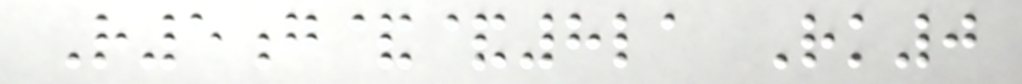R5g&&8la Rk0
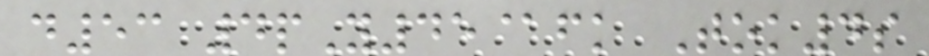d53 4pY45@fk Tok4s
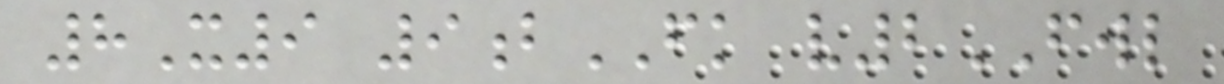8X9 9bFK v2FWL
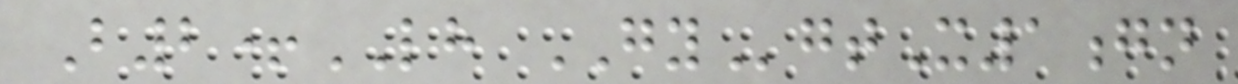B2+LH GYgtX1gn
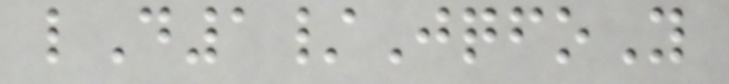lD1/JqfoY
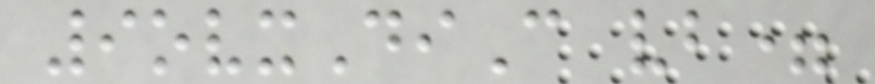9ovxDiC vb=
